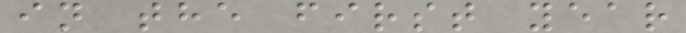in the first year
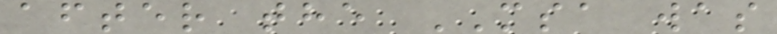after the MSA was
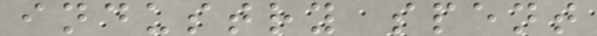industry spent
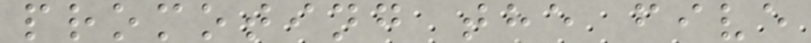promoting the five
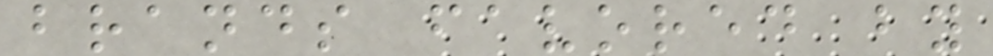brands favored by
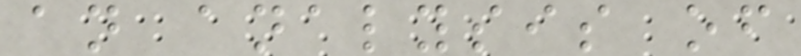an analysis of
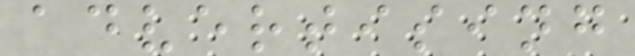advertising
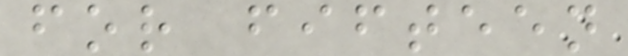for fifteen
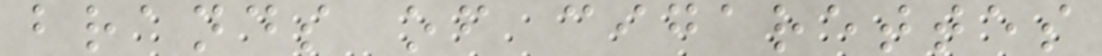brands of cigarettes
